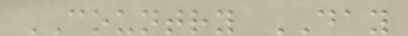COUNTRY DAY
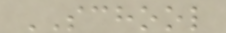SCHOOL
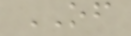OF
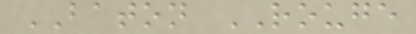BATON ROUGE
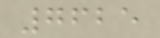7625
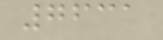7631
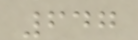647
